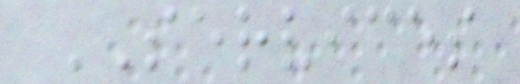SERVICES
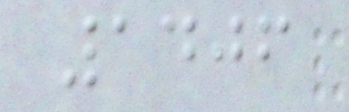1406
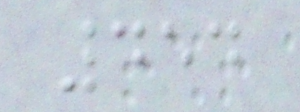454
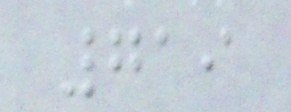719
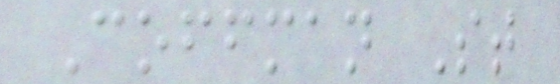Coffman St
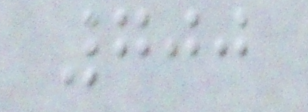700
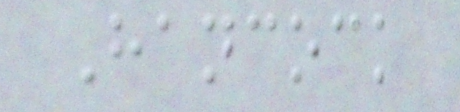Hancock
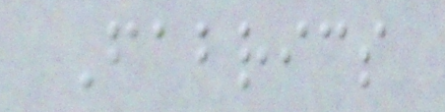Fabrics
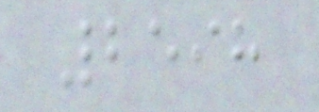2598
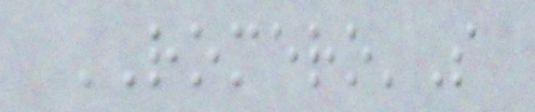ROMERO'S
